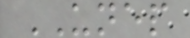UNEP
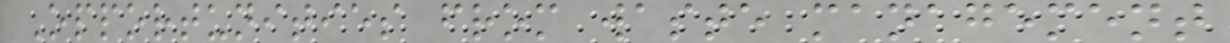Opportunities from waste management
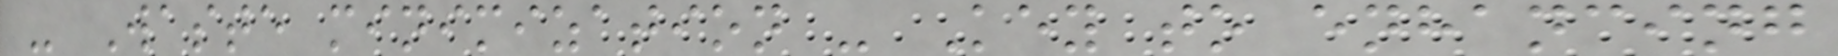- Waste minimization - Key to enhancing
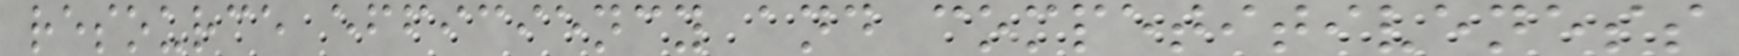resource efficiency and competitiveness
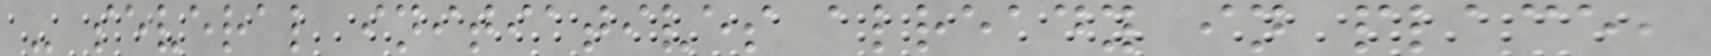- several initiatives already in place,
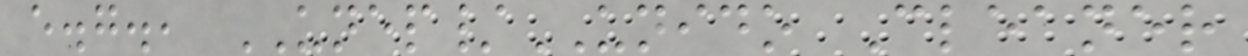e.g., UNEP/UNIDO Cleaner
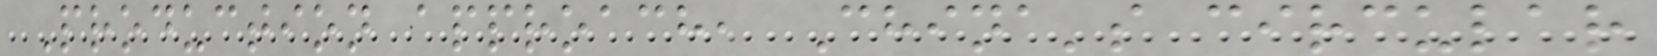Production approach, China's circular
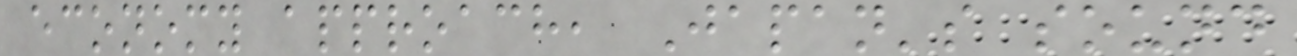economy approach, Japan's sound
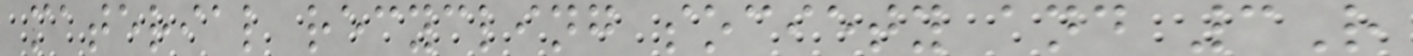material recycling society and 3R
